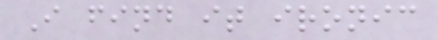I find it ironic
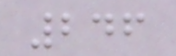246
